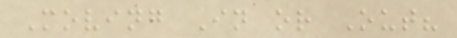Moving In or Out?
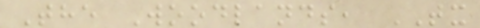The Woodlands, TX
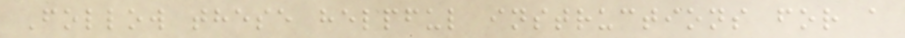Follow these helpful instructions for a
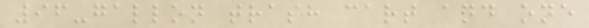96-gallon trash cart and one
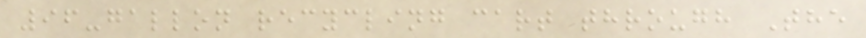96-gallon recycling cart through The
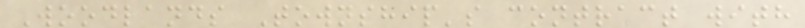Woodlands Township's contract with
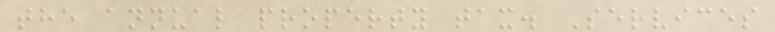the annual property tax. Services
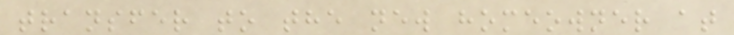transfer to the new homeowner at
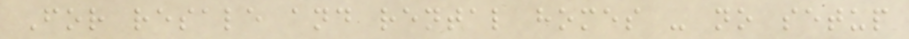For resale and rental homes - no setup
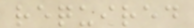required
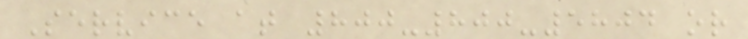Service at 800-800-5804 or
